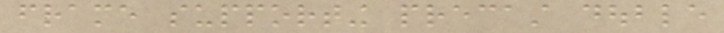frame supporting precast double
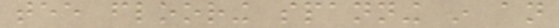tee flooring spanning in an
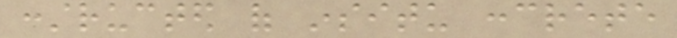constructed of insitu concrete
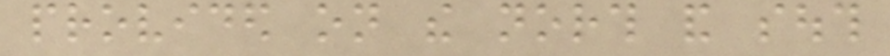provided on the north and south
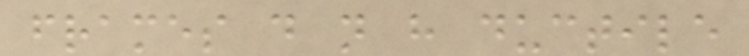frames do not have ductile
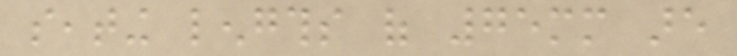seating lengths of 75mm are
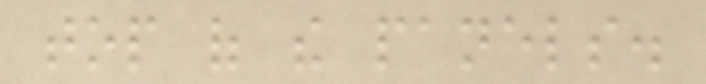top of the panels.
